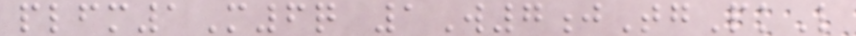plfm1M6q 1W7jTgPkL
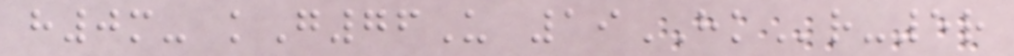h0m- kG76U 19HKr-5r
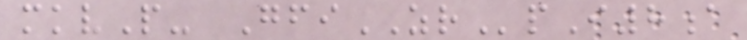mkvP- GfiZRpI8a
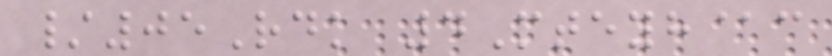/05Rdk 4Mteyh@c
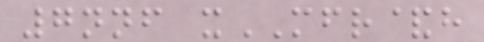7nnf xMFR&h
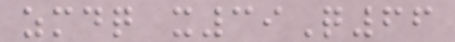zmdq x39Q66
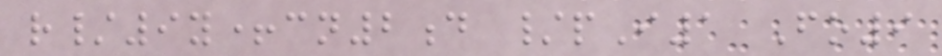r/9y+cn2d /pI1 Fo9
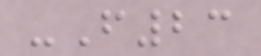-F23
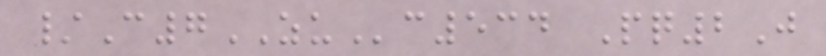/C7ZUc534 Pq2J
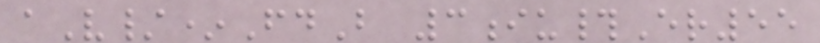aV/*FdB 3iu#Er55
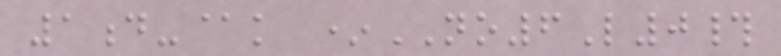1d-@k *NO6L0#
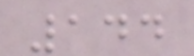144
